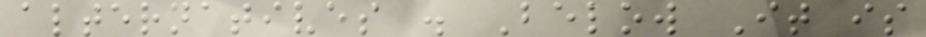alternatives . Below It is
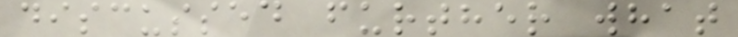discussed further what
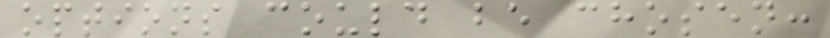options could be chosen:
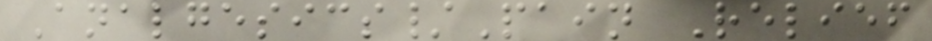Analgesics/Pain Relief
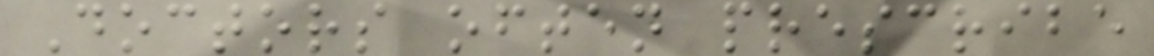Doctors often prescribe
